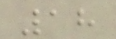18
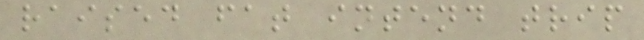raised fat intend trip
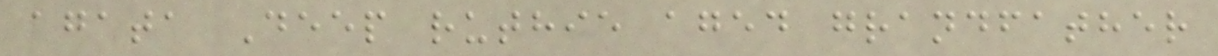agata Deep ruthie aged grandfather
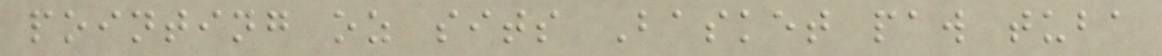pointing oz sits Basket paw tuba
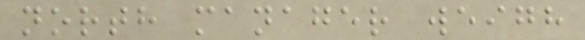north manager weigh
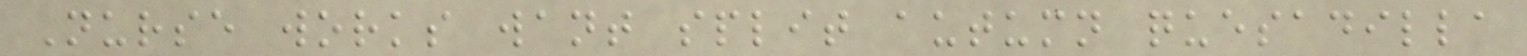Nurse works want split autumn quesadilla
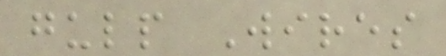gulp Wires
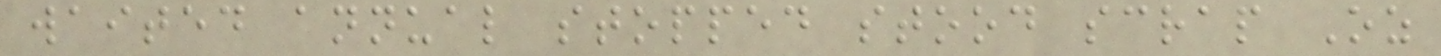waited annual stopped stood scrap Oz
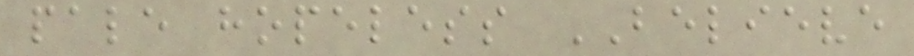pale hopeless BELIEVE
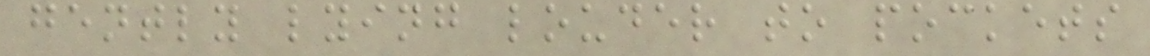gently lying louder to pockets
